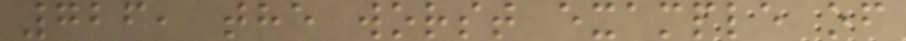726, the worst example of
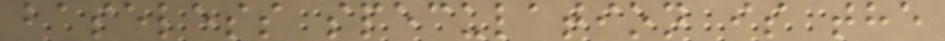baseless speculation is the
